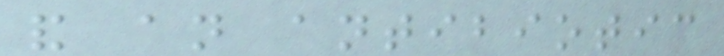and an antibiotic
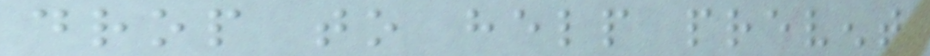drop to help prevent
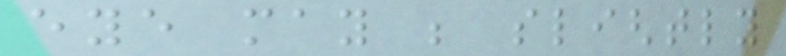eye may be slightly
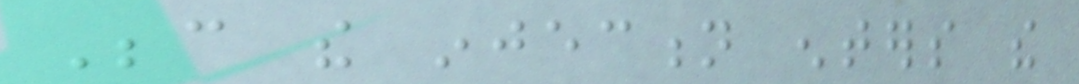Because the injection enters the
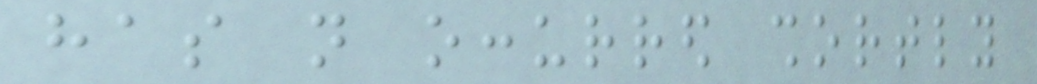has not occurred shortly
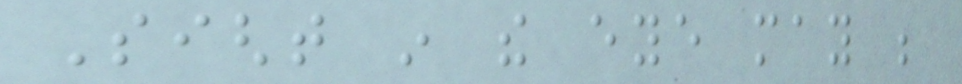Sight in the eye may be
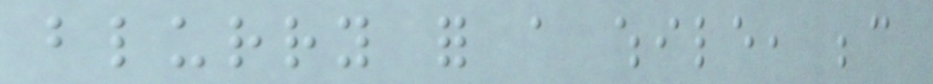blurry for a while, because
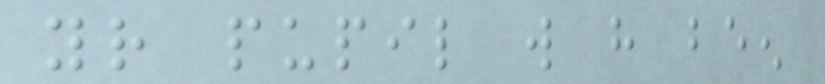your pupil will have been
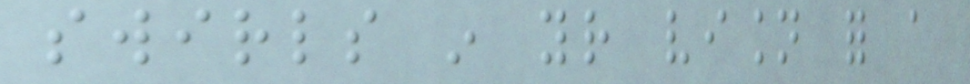swirls in your vision for a
